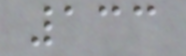133
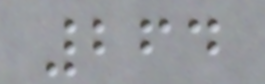264
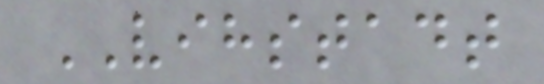VIHSTADT
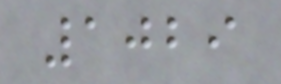1029
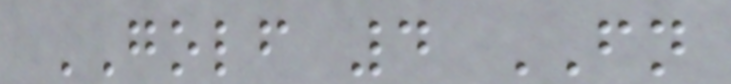GOLF 4 FN
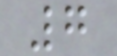7
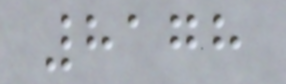8178
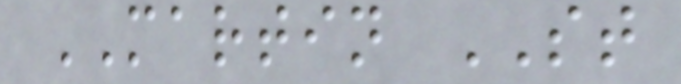MARTIN ST
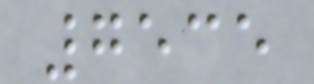7535
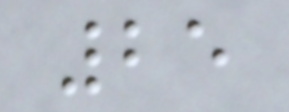25
